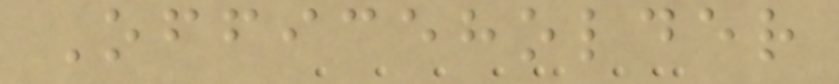Officeholder
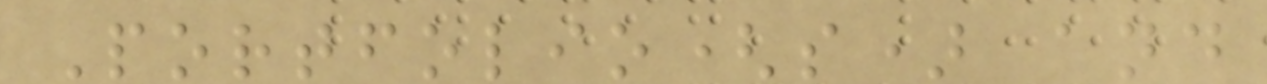Portfolio(s) and
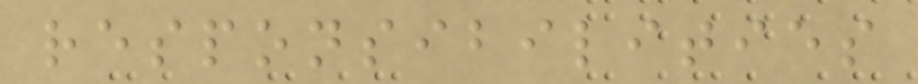responsibilities
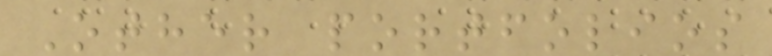Other portfolios
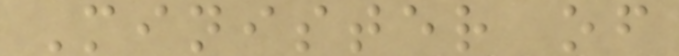Minister of
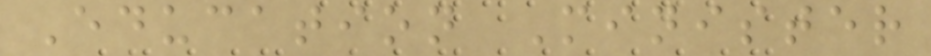Education Minister
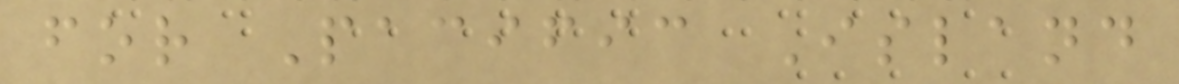for Pacific Island
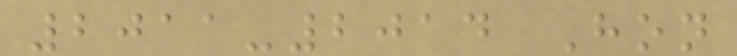2011-2014 Hon
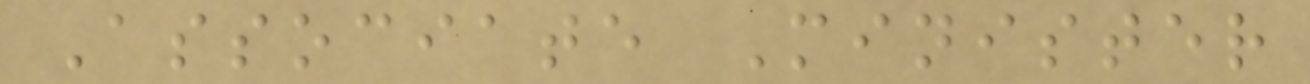Associate Minister
